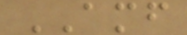AMF
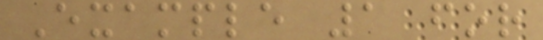Example 1 for
